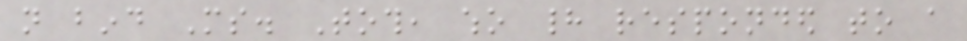not bind Ms. Toth, who had responded to a
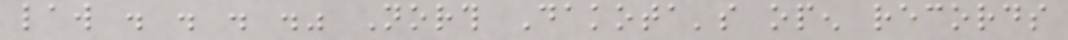law . . . ." North Dakota's open records
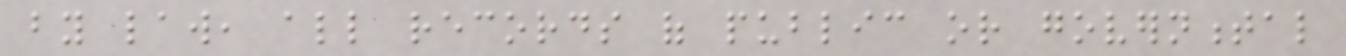by law, all records of public or governmental
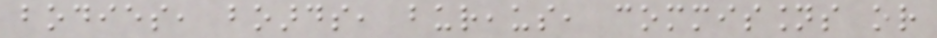bodies, boards, bureaus, commissions or
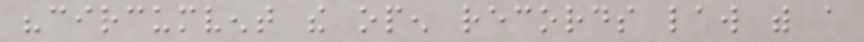"circumvent the open records law with a
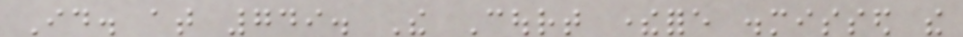Id. at 749. The Court therefore dismissed the
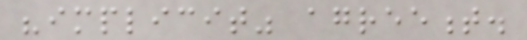"implicit" agreement.
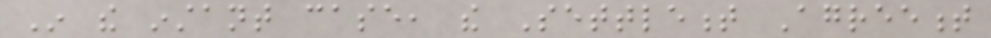In the instant case, the Settlement Agreement
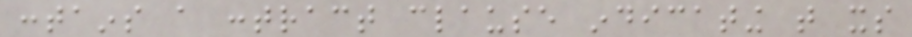contains a contract clause indicating that its
